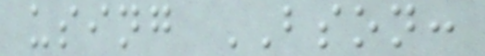using BSON:
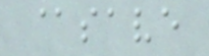@save
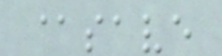@save
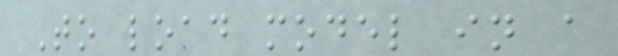To load model in a
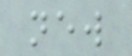new
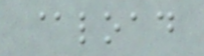@load
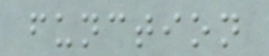function
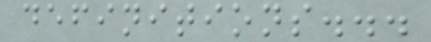definitions...
